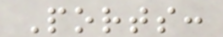Ports:
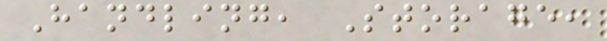Handling, Storage,
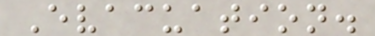Evacuation.
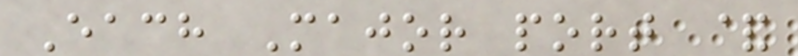Each Major port &
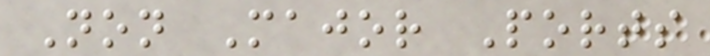Non Major Ports
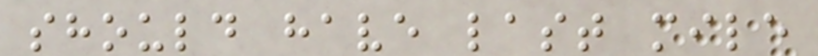should have last mile
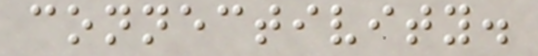connectivity.
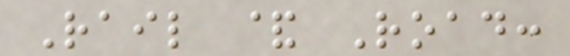Rail & Road:
